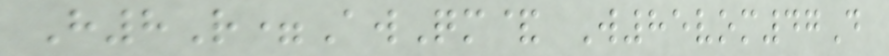H8R=AwQm& W85vom47D
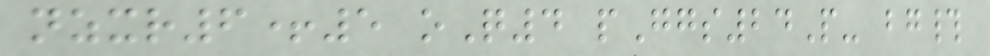nzxr6+5 oQ4 pGgs24P- bg#
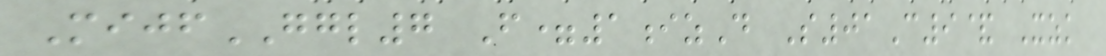MijfGGL7 F=1izD S01C9& Xzk
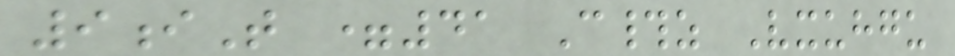9iT =41 C#z Vxuhgu
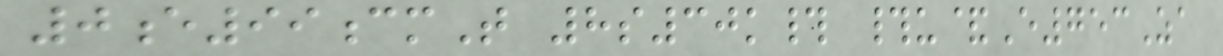0e99cmT 8s30k# #u&E753Za
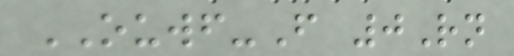OUWF-F 0Rn
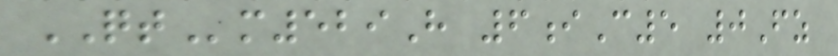QTm529H 6iC5 0Fz
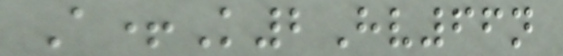A+K2Hv66n
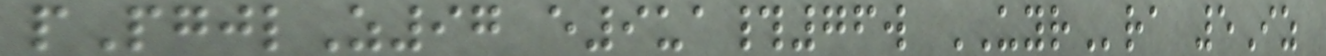pPgjlZ97 e9ua#76w UYRra 5Iz
